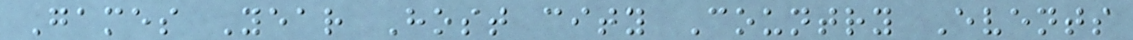Games Year Host city Country Events
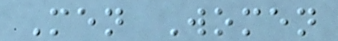Men Women
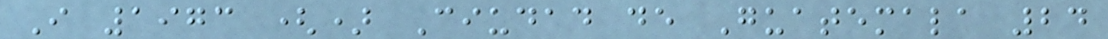I 1973 () Ciudad de Guatemala 24
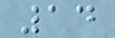14
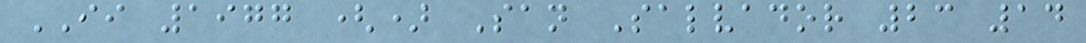II 1977 () San Salvador 23 14
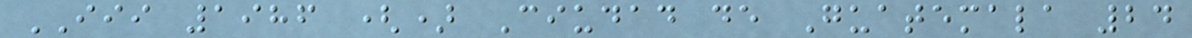III 1986 () Ciudad de Guatemala 24
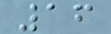16
